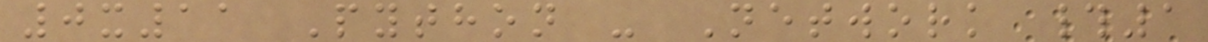0x11 Python - Network #1
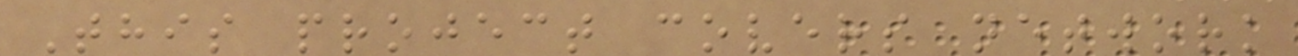This project covers network
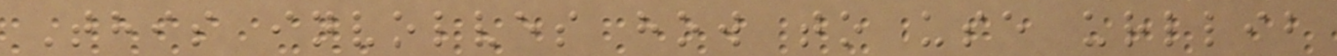This involves how to use urllib
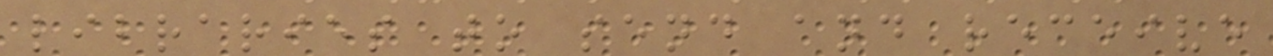libraries to send and receive
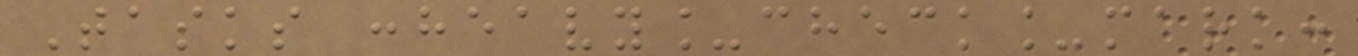Tasks :heavy_check_mark:
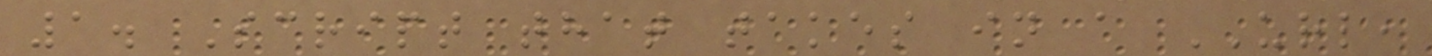1. Script that takes in a URL,
